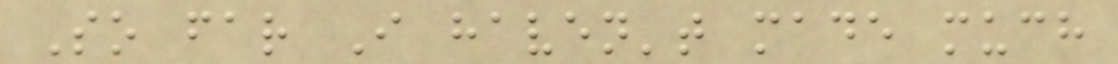So far I haven't made much
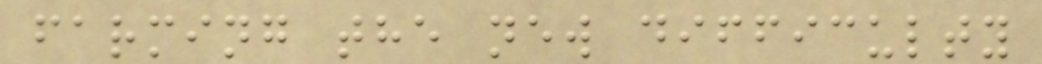farming the new difficulty
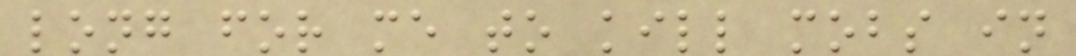long for me to kill mobs in
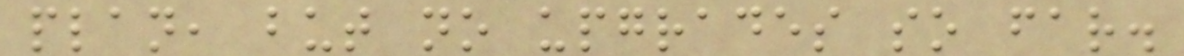plan, but no upgrades so far.
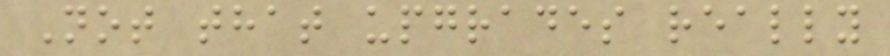Not that upgrades really
